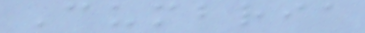Cumbria
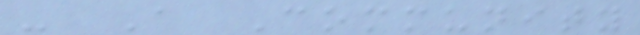- A Community
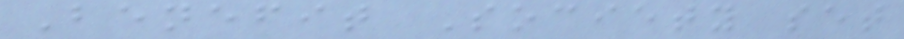Benefit Society set
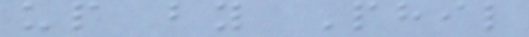up by Phil
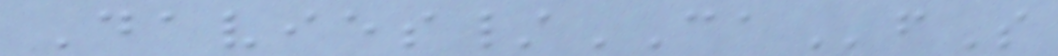Davies/CAfS
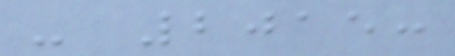- 2015:
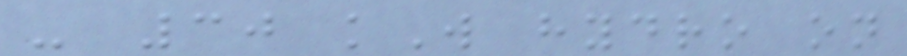- 30 kW hydro on
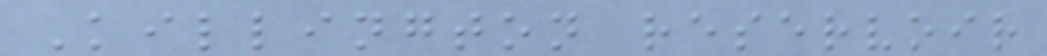Killington reservoir
